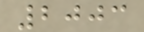2003
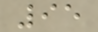95
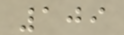109
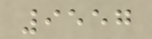9557
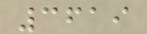3619
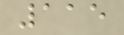115
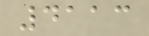4113
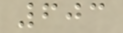603
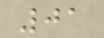01
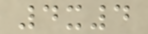4x4
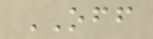OFF
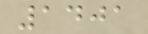1401
